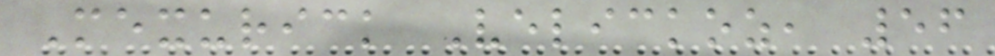Mexurick Velickoz, 56
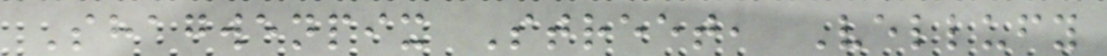Shagwenpix Street, Vellufy
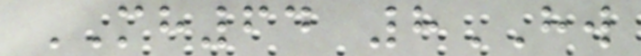MH64 8HW
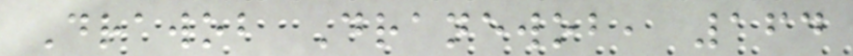Drawob Dranewob, 164
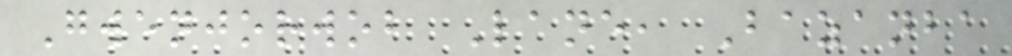Gwenjorwob Lane, Bazanba
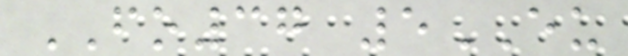FO37 5EU
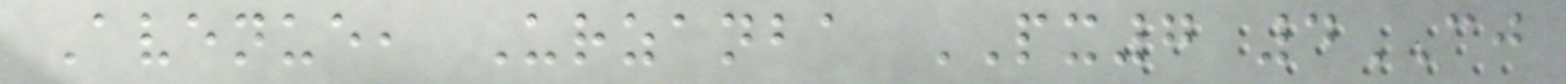Avenue, Urzanba PX7 4CJ
